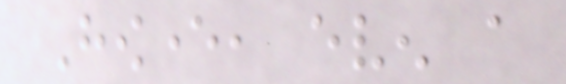However, even a
